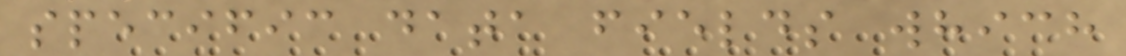specific data fields which
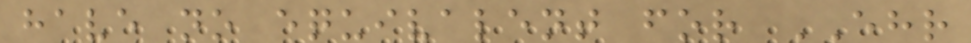have no equivalent for EHR
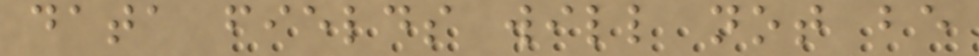data fields will not be
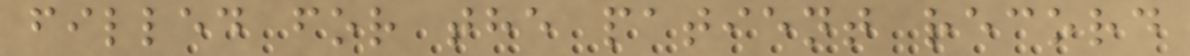filled for the patient record
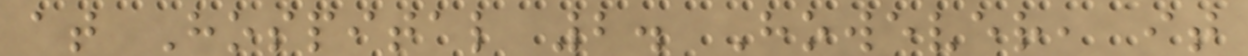at Hospital 2. However, it
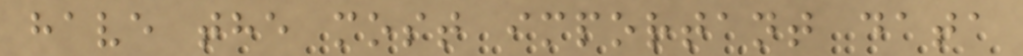have the most important data
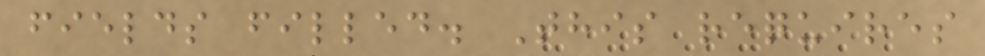fields filled. This requires
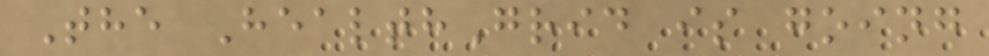The HealthGrid is going
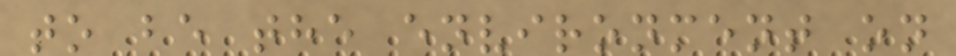to be the environment on
